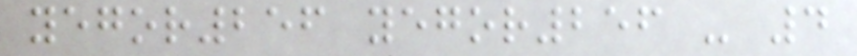yegor256 yegor256 - 4
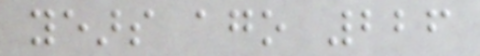years ago 226
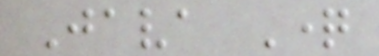Java Question
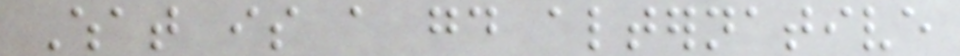What is a good alternative
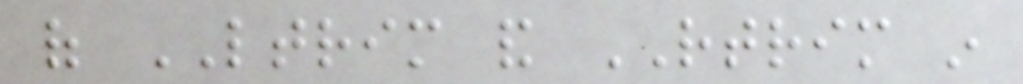of LTRIM and RTRIM in
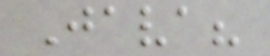Java?
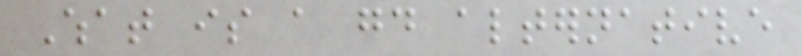What is a good alternative
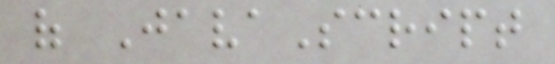of JavaScript
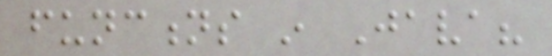functions in Java?
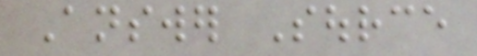Answer Source
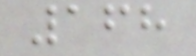168
